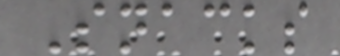Snacks
